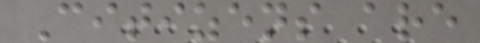Citizens are
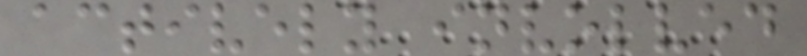actively involved
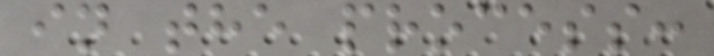in the process:
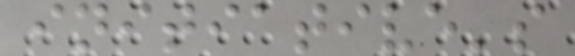initiative's
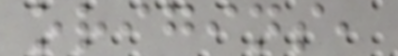origins,
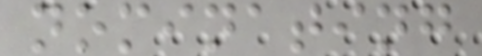nominating
